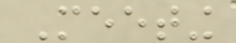Meeting
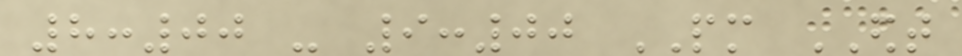8:00 - 9:00 PM EDT
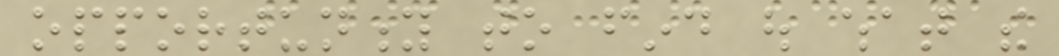opportunity to find out what the
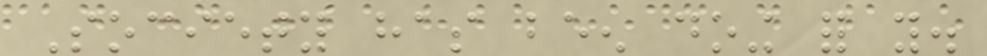Society has been doing for you.
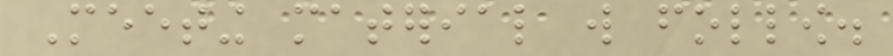Meeting material will follow.
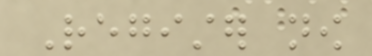Register now
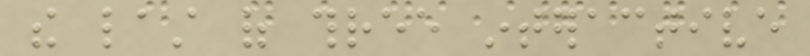the last of three interactive
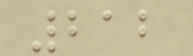212
